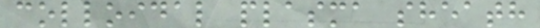colloidal plasma sheath
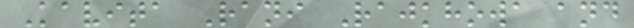Kavita Rani Rajkhowa and
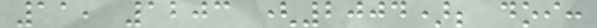11, 1203 (2004); doi:
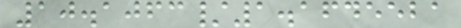10.1063/1.1645521
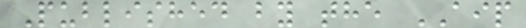Published by the AIP
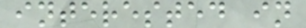interested in
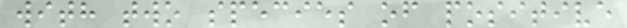with two species of positive
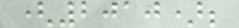(2010);
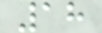18
